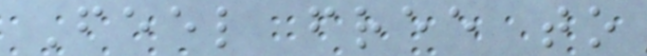Feel free to
